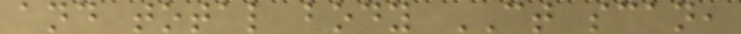and total body CT scan,
